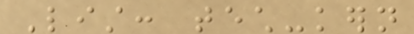List: tech-kern
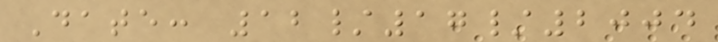Date: 12/17/2004
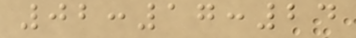02:17:24
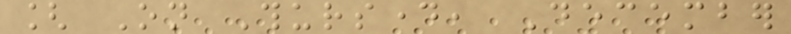[ On Thursday, December
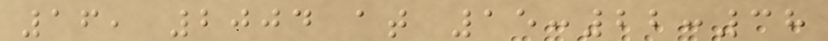16, 2004 at 15:22:38
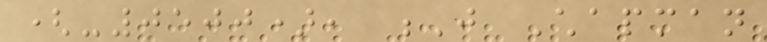(-0500), J Chapman
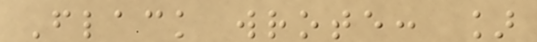Flack wrote: ]
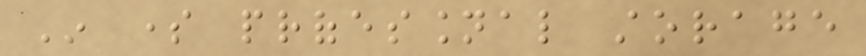In some professional storage
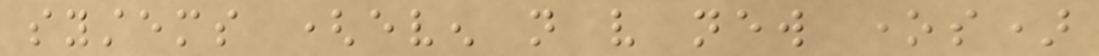systems (even not very new ones)
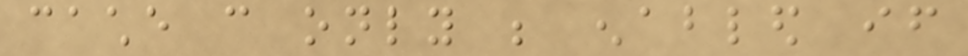cache can only be enabled if
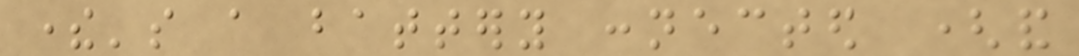there's a battery connected (and
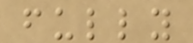fully
